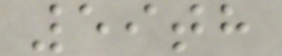59th
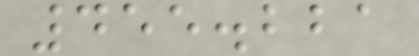455.221
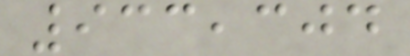933,304
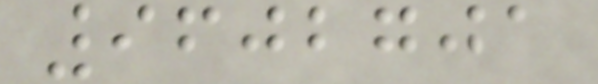9602701
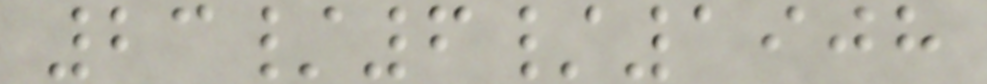23/6/1908
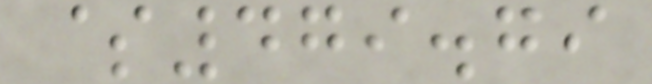$479.79
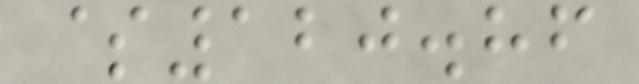$120.86
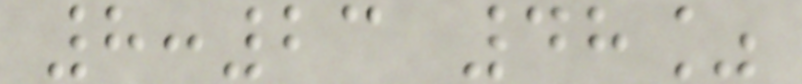8:23 48%
